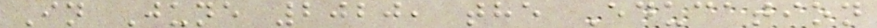In June 2020, the Education
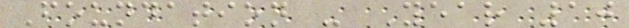Foundation - Year 10
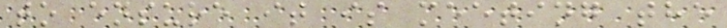to ensure it is meeting the
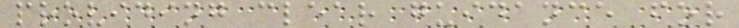providing clear guidance for
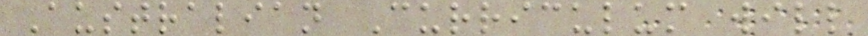Australian Curriculum will
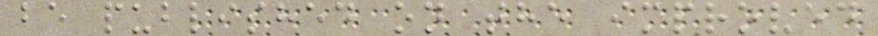be published on the improved
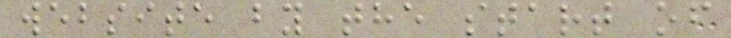website by the start of
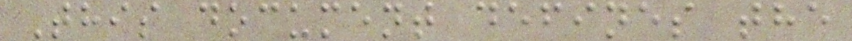This document defines the
